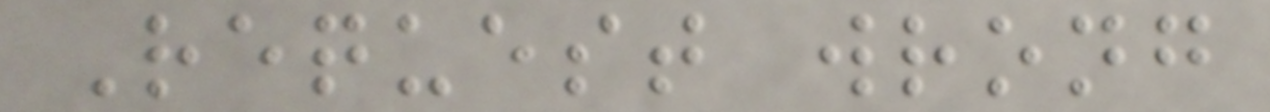Request wrong
